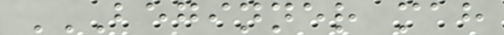BEGINNER MAH
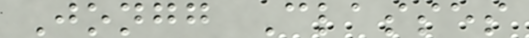Jongg Classes
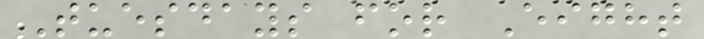Tuesdays for Eight
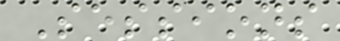Sessions
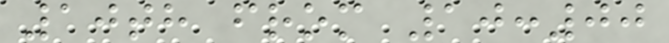10th from 10:00
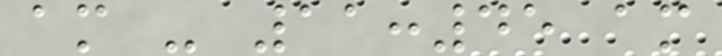am - 11:45 am
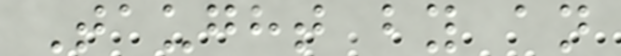Taught by an
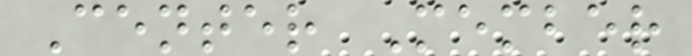Center Member
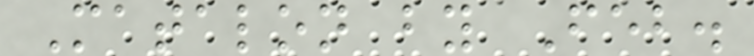Matalon by Feb.
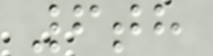6th
